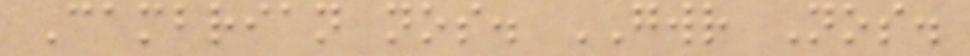Cambrian nos. GWR Nos.
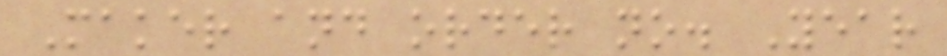Maker and order no. Year
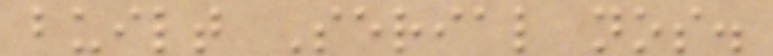built Serial nos.
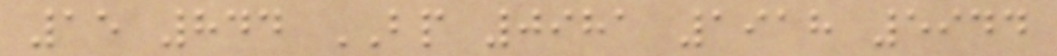15 844 BP 0981 1918 5944
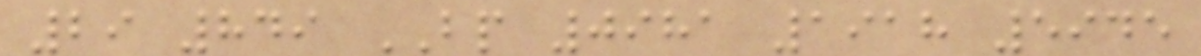29 849 BP 0981 1918 5945
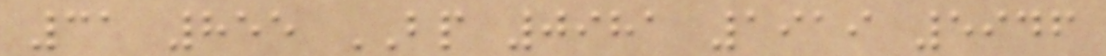31 855 BP 0981 1919 5946
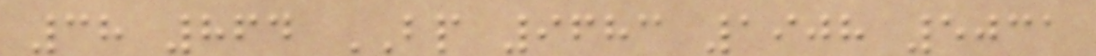38 864 BP 9683 1908 5031
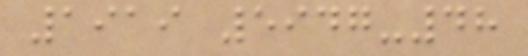1919 5947-48
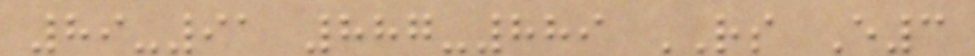89-91 887-889 RS E3
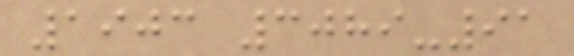1903 3089-91
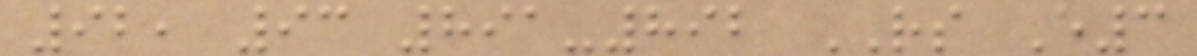92, 93 891-892 RS E3
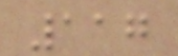117
